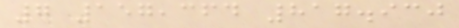7 157,364 817.930
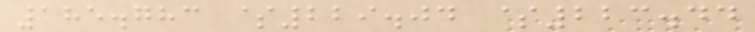185.783 $229.04 $223.44
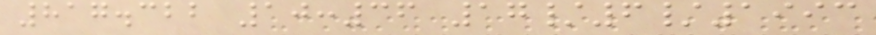817.322 10:36 17/6/1993
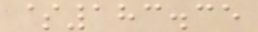$183.35
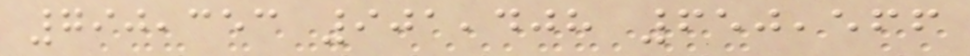790,353 901,408 650,566
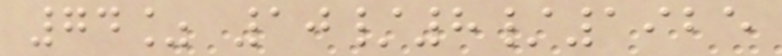74% 10/8/1925
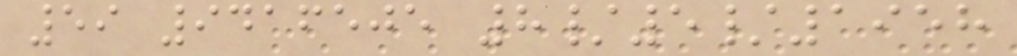59 9416505 8/5/1958
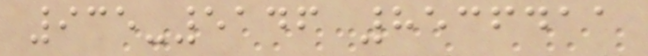935-5146 8536411
